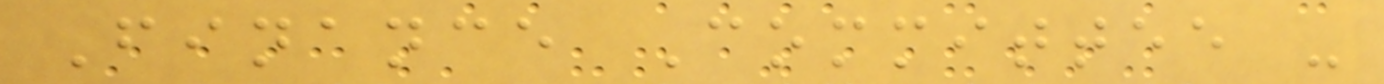Finance Committee -
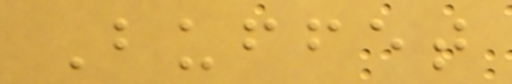Buffet
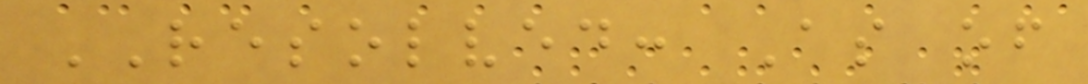RESOLVED: As of
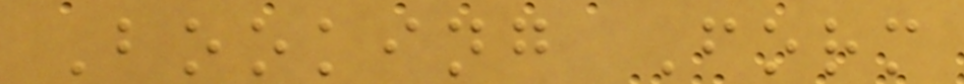Booking Form
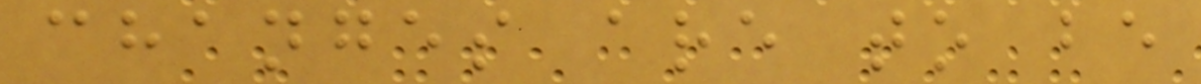changes are to be
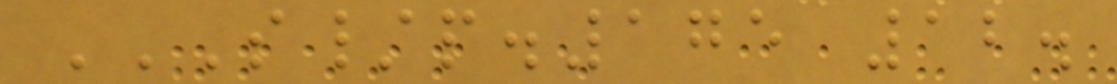S/P.175 12.
